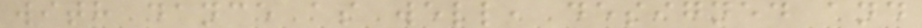with dance as well, designed and
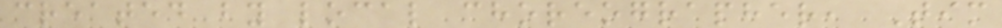created by local choreographer, Tim
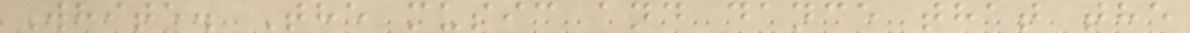White. The music and dance that the
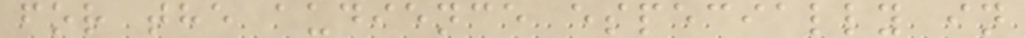for the audience especially in
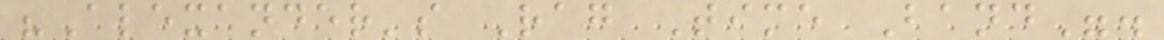"Alexander's Rag Time Band".
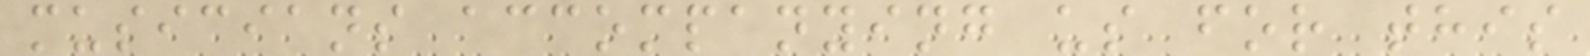musicians accompanying us for this
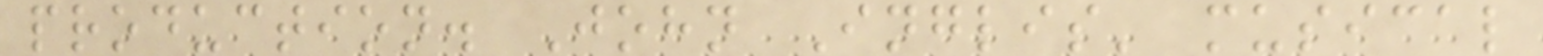production. John Inglis' musical
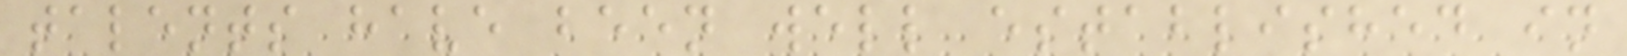talents have been well established in
